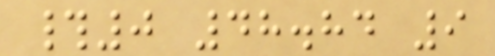#0 48.84 9
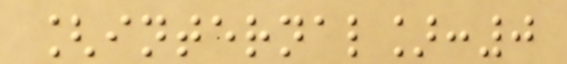[internal]:0
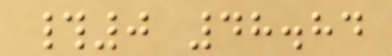#0 48.84
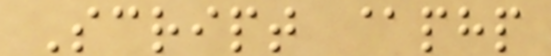Script @php
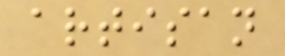artisan
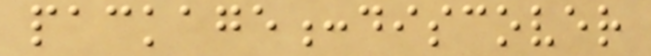package:discover
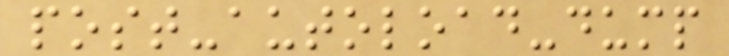post-autoload-dump
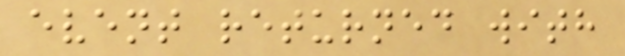event returned with
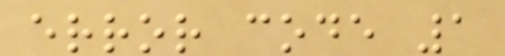error code 1
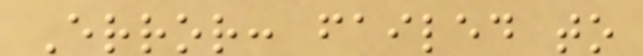Error: failed to
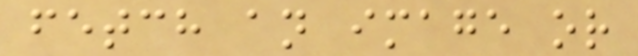fetch an image or
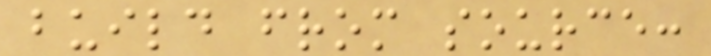build from source:
